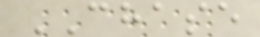CHASE
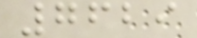7629
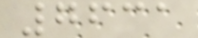7631
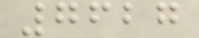7627
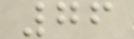76
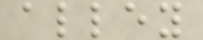alley
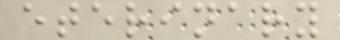eterinary
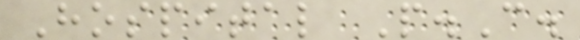Hospital P.C.
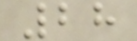28
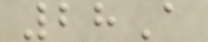28A
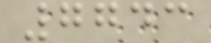7743
